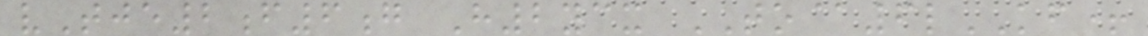vTje2f6g H2ycx TO@6lKF+
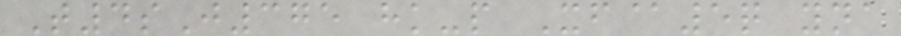T4sJ375 hk-p Xf@5q yna
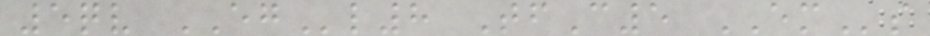5qv EGl8 TfC5 EMs
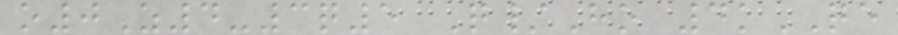o0Z4-3q5 Q/Ho 4kQE
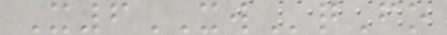X6XWqFo
